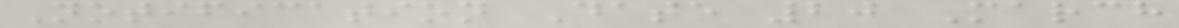Notification Date 20 March
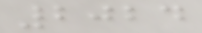2024
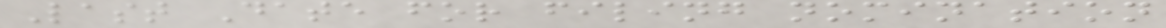Last Date for filing nomination
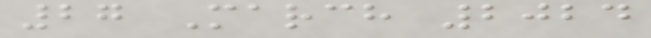27 March 2024
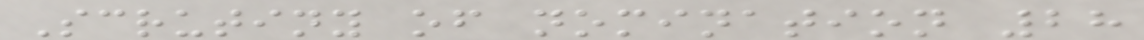Scrutiny of nomination 28
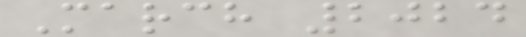March 2024
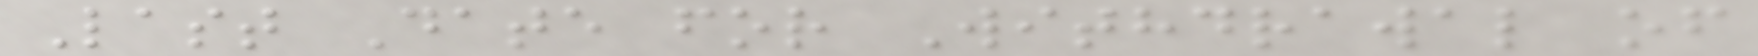Last Date for Withdrawal of
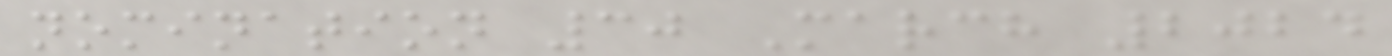nomination 30 March 2024
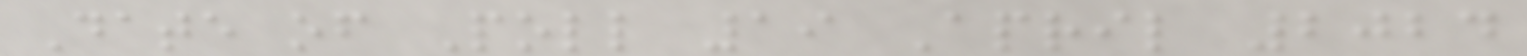Date of Poll 19 April 2024
